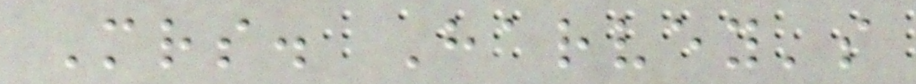Mrs. Harvey's
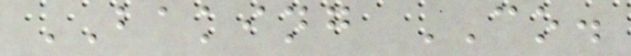BAKING CO.
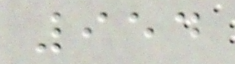954
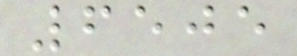6505
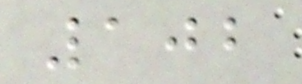102
